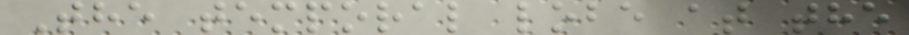The temporal lobe at the
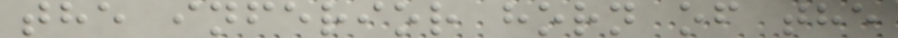the inferior horn of the
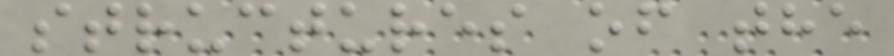structures of the
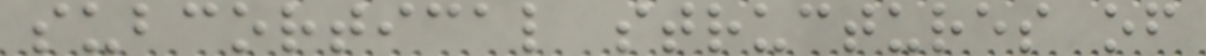subcortical structures of
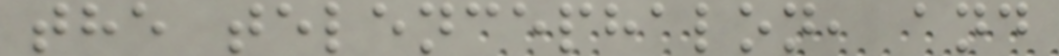the telencephalon, and
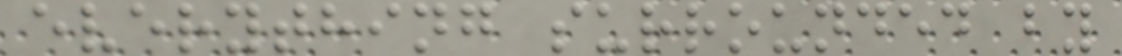everything surrounded by
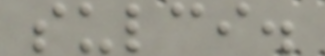sulci.
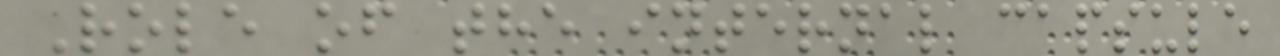Role of the internal capsule
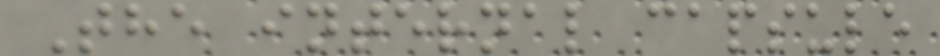The internal capsule
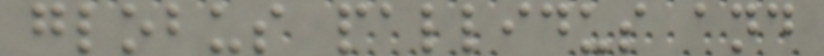globus pallidus and
